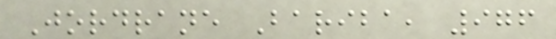Jordrane Bariba, 976
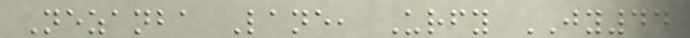Nezanba Lane, Urfy JY44
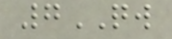7QW
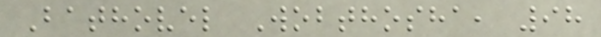Bathovel Wobthosha, 98
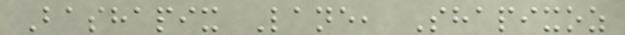Bashapix Lane, Shapixoz
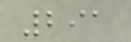291
